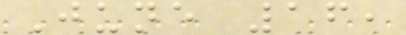June 16,
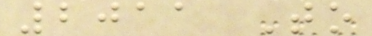2011 To
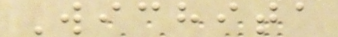Wichita
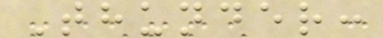Thunder:
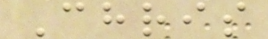Chris
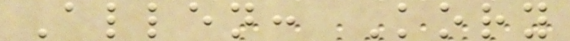Allen: Kory
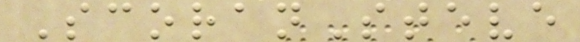ScoranSteve
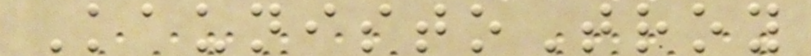KaunistoTroy
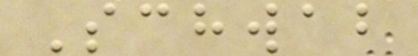Schwab
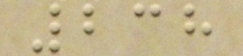238
